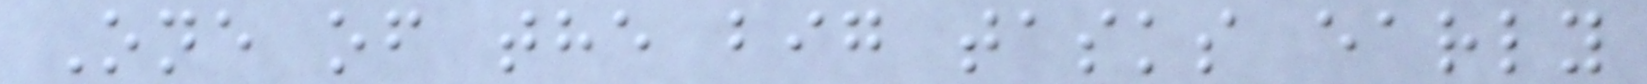One of the big tasks early
